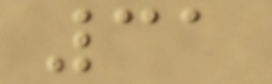31
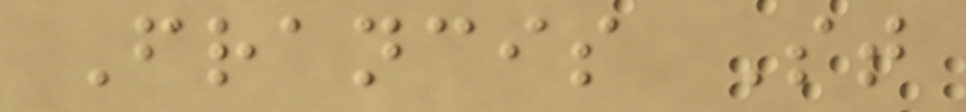Francis St
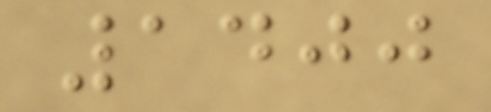1400
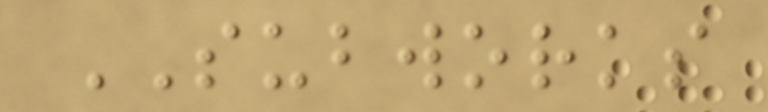SUBWORKS
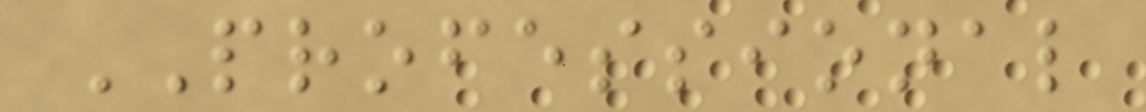PROFESSIONAL
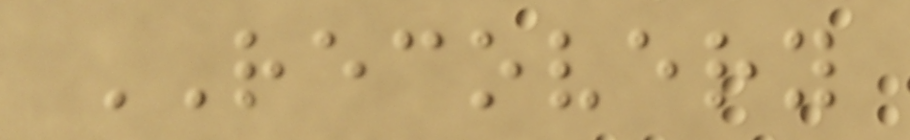RECOVERY
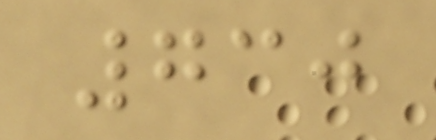730
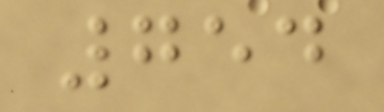754
